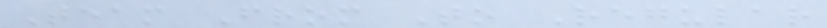Team From To Regular
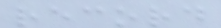record
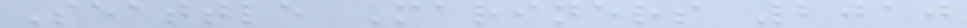Seattle Mariners 2010
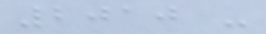2010 -
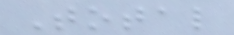Total
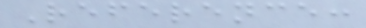Reference:
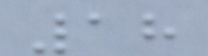18
